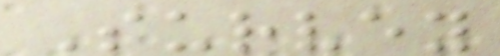Survey
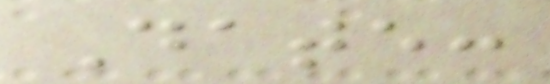Date:
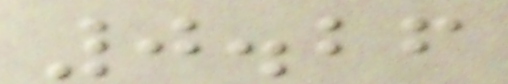0.26
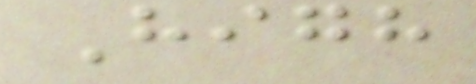High
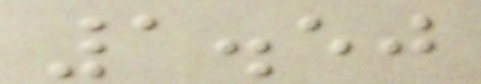1.50
